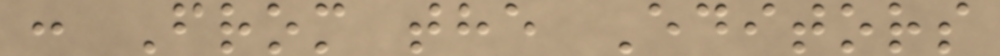: From the Editors
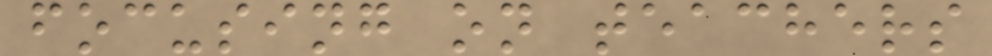focusing on teachers
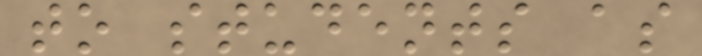to students as
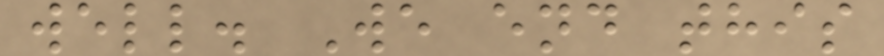well. We end this
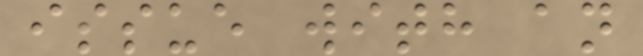issue with an
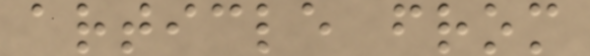article from
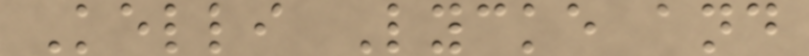Kelli Lycke and
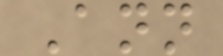Ann
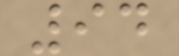94
